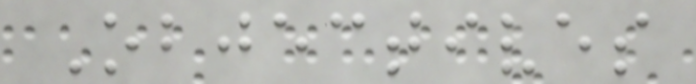Objectives
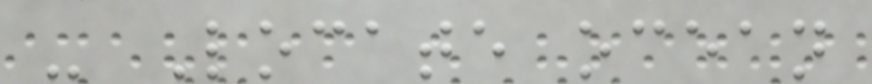- Locate ocean
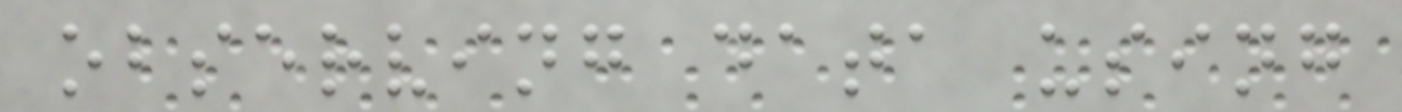observing data using
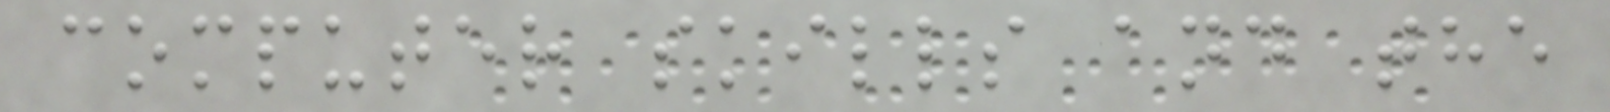computer skills and the
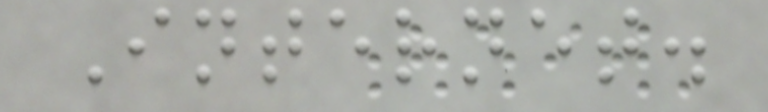Internet.
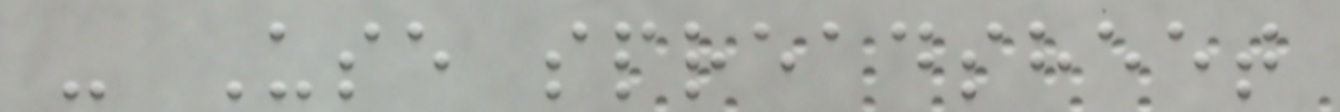- Use spreadsheet
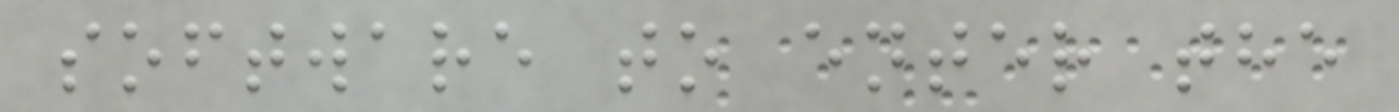software to enter the
